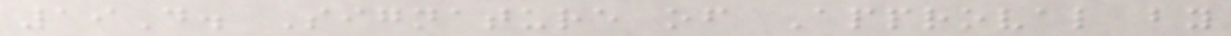19D. Signature of Approval by
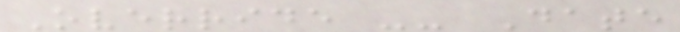Override -- Date
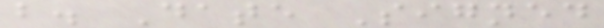b. Date Signed
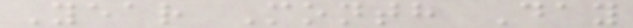Year Month Day
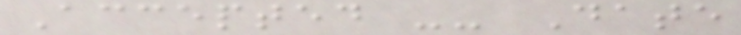Accepted -- Date
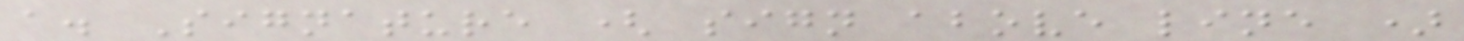a. Signature ( sign above line )
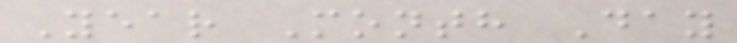Year Month Day
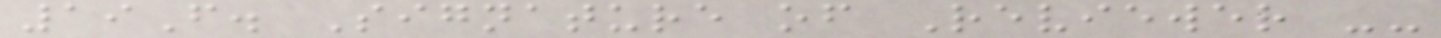19F. Signature of Reviewer --
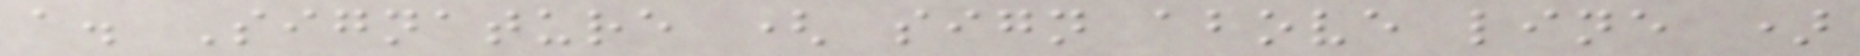a. Signature ( sign above line )
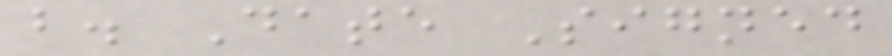b. Date Signed
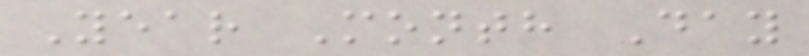Year Month Day
